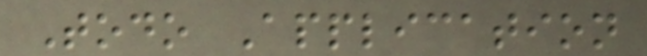Todo Application
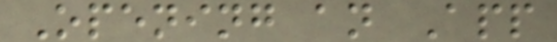Opening an App
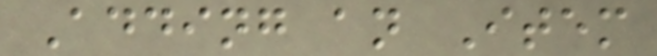Adding an Item
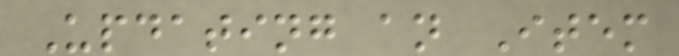Updating an Item
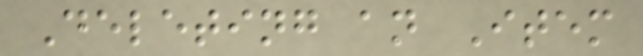Deleting an Item
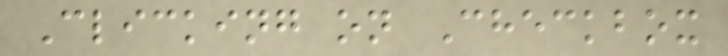Clicking on Checkbox
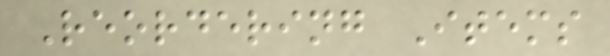Reordering Items
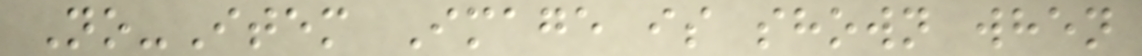No-Item Image is shown when
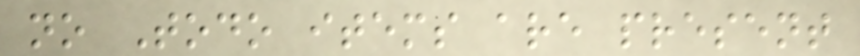no Todo items are present
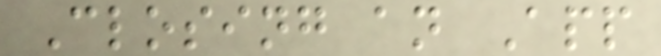Closing an App
